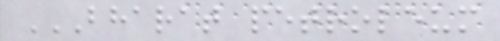BHARAT PETROLEUM
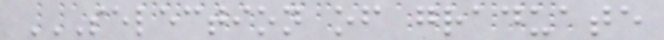SELECTION OF GRADUATE
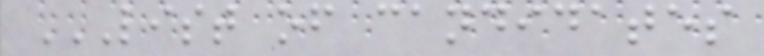LIST OF CANDIDATES
